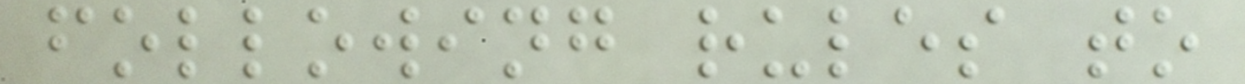following rules to
